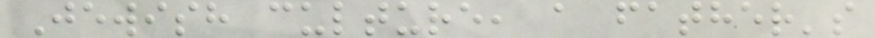Jewish culture, a father's
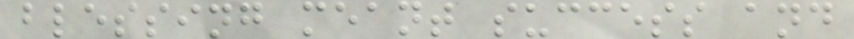blessing meant success and
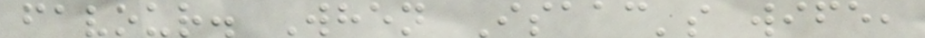favour. When Isaac's wife,
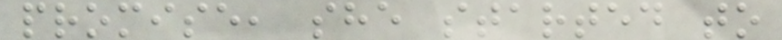promise, she started to
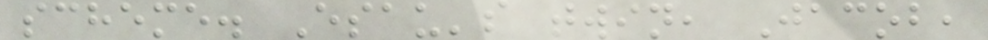scheme. Esau's twin, Jacob,
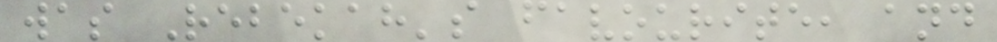was Rebekah's favourite, and
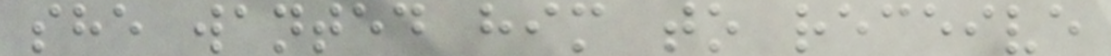she wanted him to receive
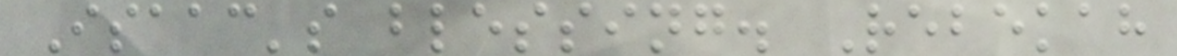Isaac's blessing. Rebekah
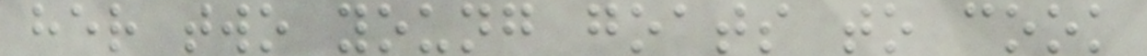her two young goats to cook
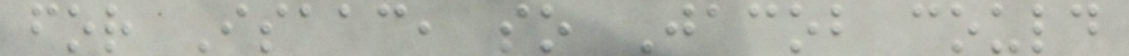for Isaac, so Jacob could
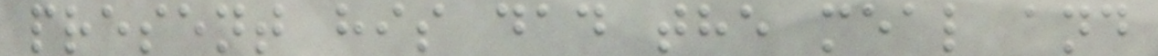present his dad the meal and
